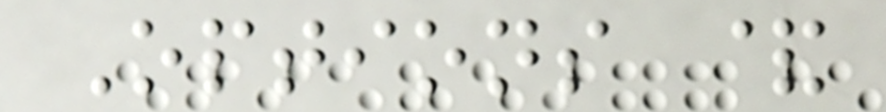Options &
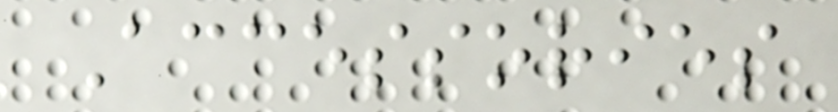Accessories
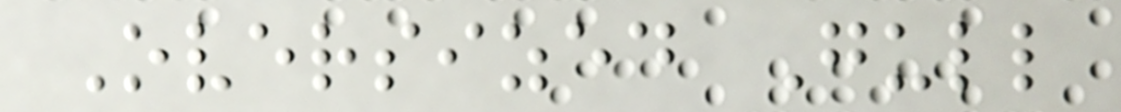Oversized Gull
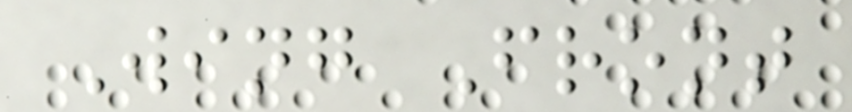Wing Front
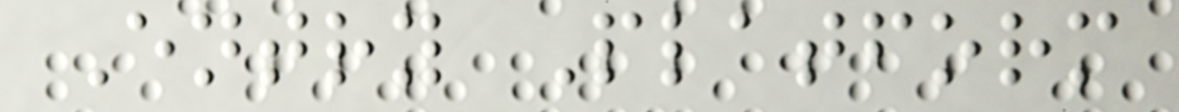Entry Platform
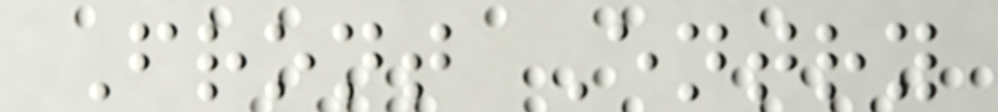Front Entry
